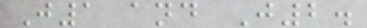J1 and J2.
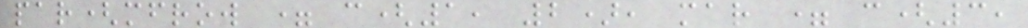par(mfrow = c(1, 2), mar = c(3,
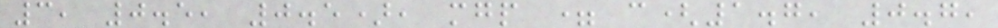3, 0.5, 0.5), mgp = c(1.7, 0.7,
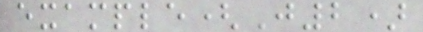example(J2)
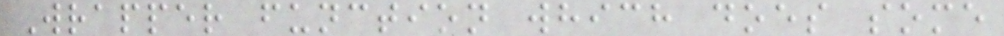Wrapper function which does some
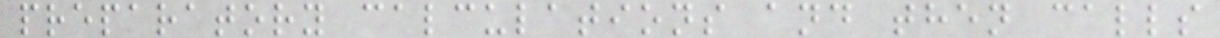preparatory calculations and then calls
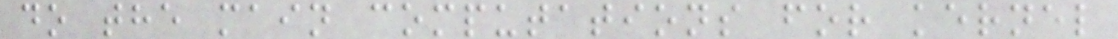do the main computations for kernel
